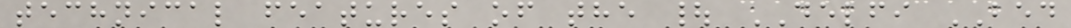technical features of the | DELFI BED
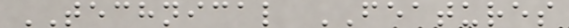TECHNICAL FEATURES
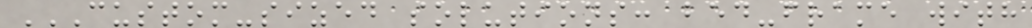CUSTOM-SIZED SOLUTIONS: BED-FRAME WITH
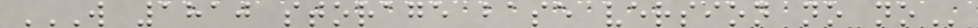W 1810 STORAGE BASE VERSION NO NO
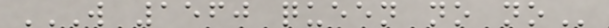W 1560 QUEEN NO NO
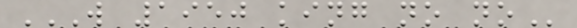W 1950 KING NO NO
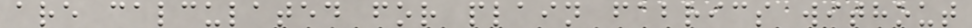are calculated for plain fabrics without
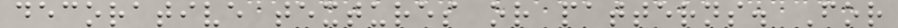decorative textures or patterns. For
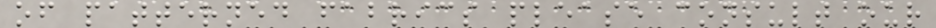of patterned fabrics please consult our
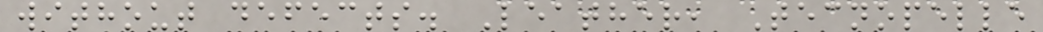without defects. Leather, Tecnopelle
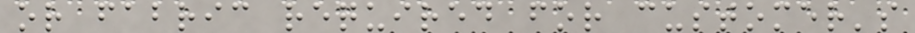or fabric required for customer's
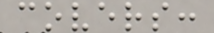covers:
